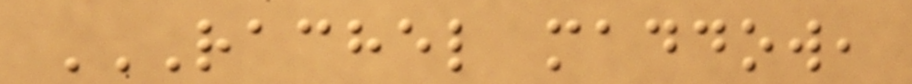RACHEL MADDOW,
